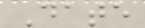Date
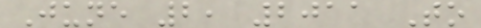June 2, 2011 To
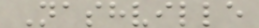Nashville
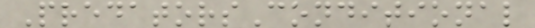PredatorsConditional
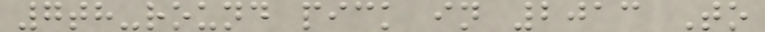7th-round pick in 2013 To
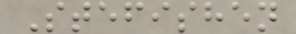Stefishen
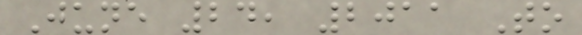June 24, 2011 To
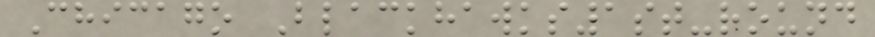Chicago Blackhawks1st-round
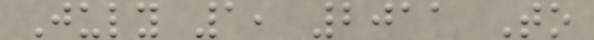July 1, 2011 To
